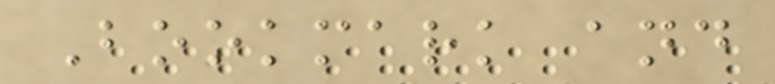Bookmark and
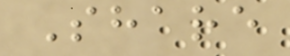Share
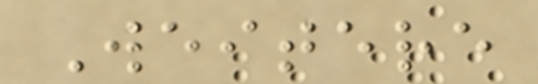Weitere
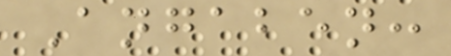Angaben:
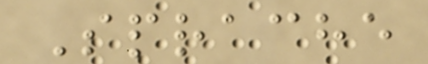Sprache
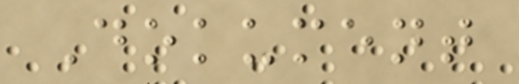Dokument
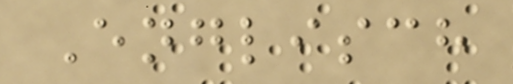Englisch
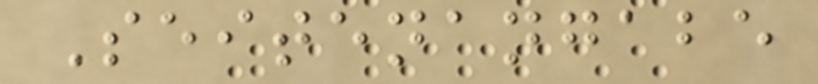Seitenangabe
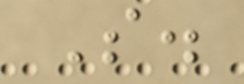S.
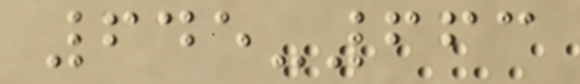645-663
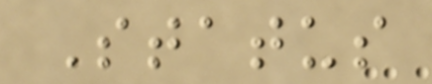Status
